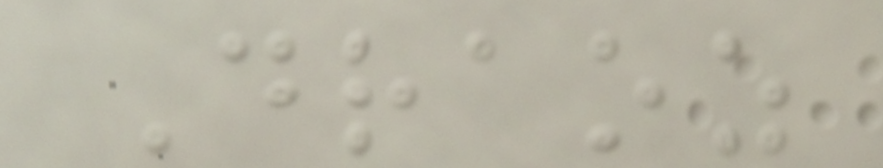Draoz
